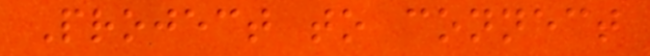Project to connect
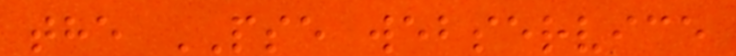the PSE webservice
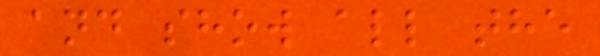and show all the
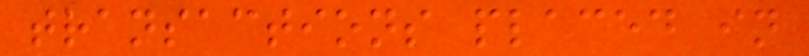transactions placed in
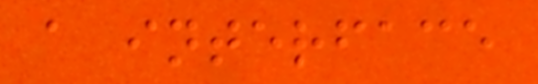a interface
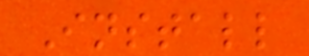Install
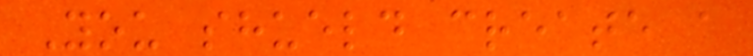You shueld create a
